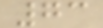73
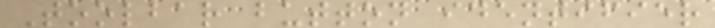Toolbar button identifier
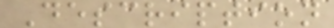Description
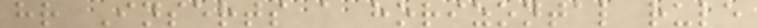hr Inserts a horizontal rule
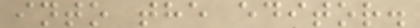into the editor.
